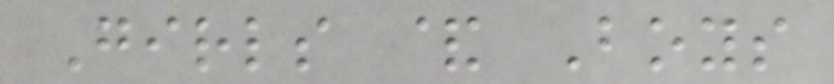Girls & Boys
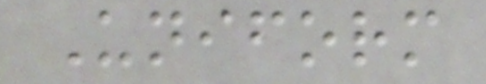Uniform
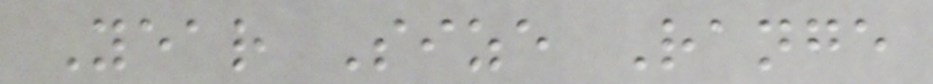Year Size Range
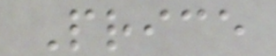Price
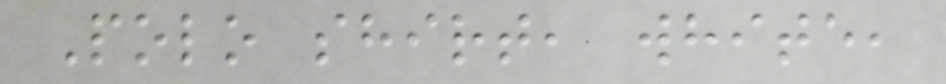Polo shirt, white,
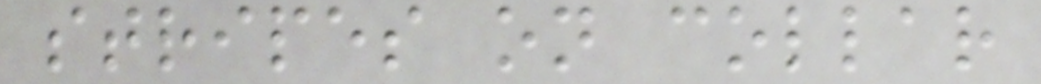stripes on collar
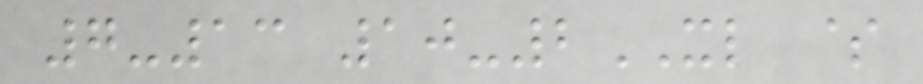7-13 10-2XL $
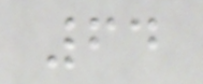64
